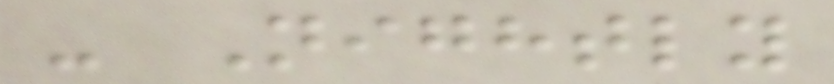- Nightly
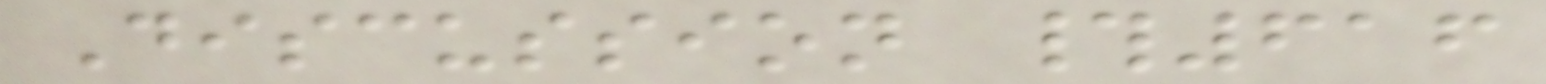Discussion #616
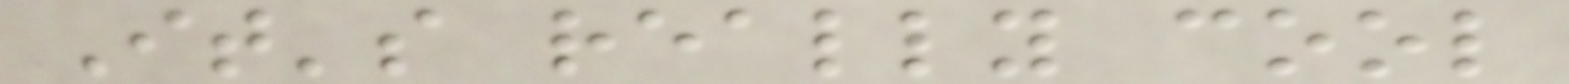It's really cool
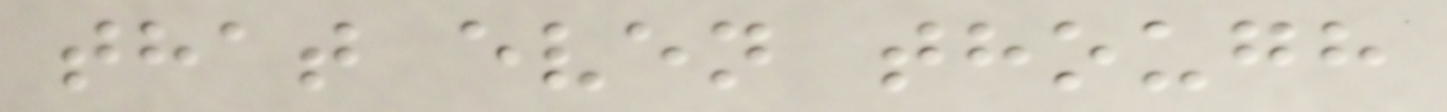that even though
